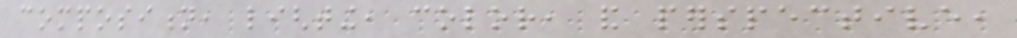composition, lighting, color, and perspective,
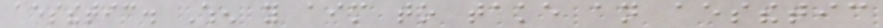aesthetic. When you aim to take an aesthetic
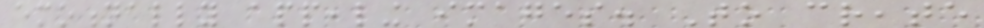emotionally appealing images. To create
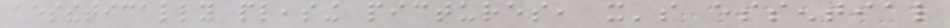aesthetically pleasing pictures, it's essential
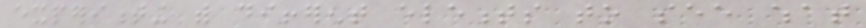experimenting with different elements to see what
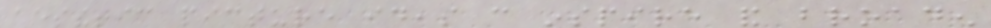aesthetic picture ideas can inspire and broaden
